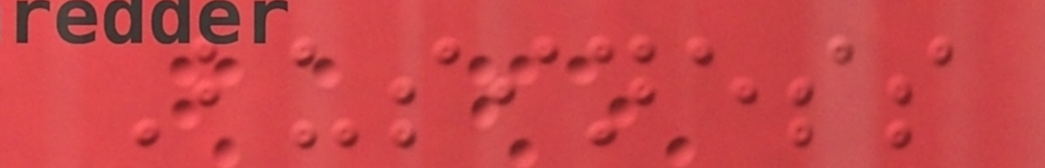Business
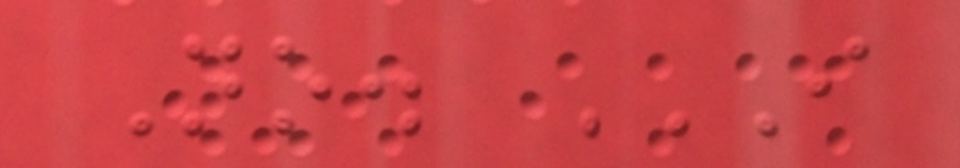No. I
